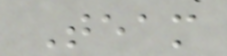Team
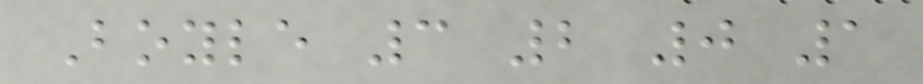Boyle 3 2 0 1
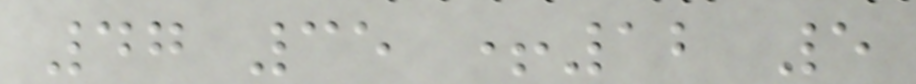47 35 +12 5
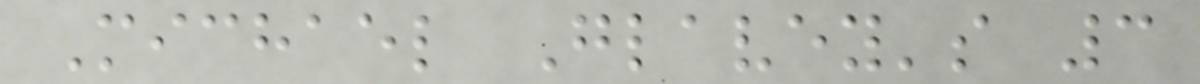Michael Glavey's 3
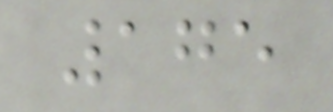175
